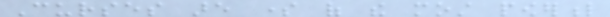Curses are some of the most powerful
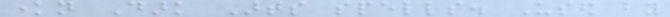known Dark Arts spells. Used by
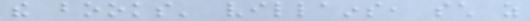the books' villains, such as
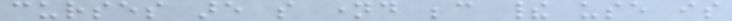curses are so named because their use is
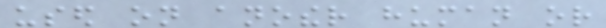used on another human or
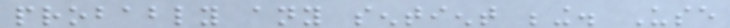probably any sentient being. Use
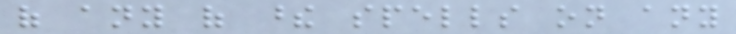of any of these spells on any
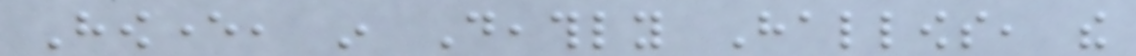However, in Deathly Hallows, the
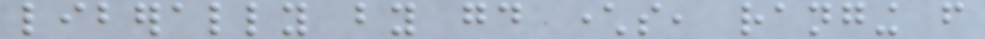liberally by good characters, ranging from
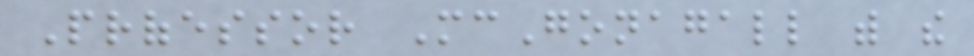Professor McGonagall with the
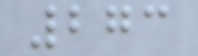273
